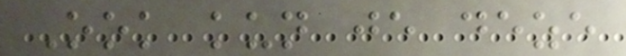Ook kun je deze
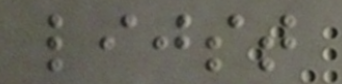lijst
